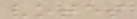votes
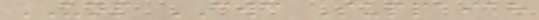UNP CWC Suppaiah
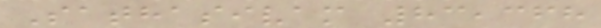Sathasivam 83,368
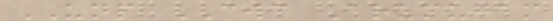UNP CWC Arumugam
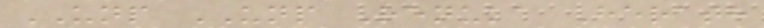UNP UNP Renuka Herath
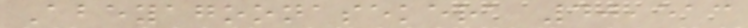Abeyagoonasekera 40,513
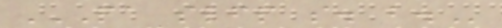PA SLFP S. B.
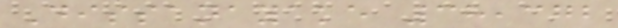Dissanayake 38,372
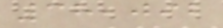38,092
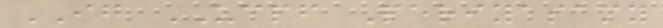IG UCPF Periyasamy
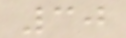30
